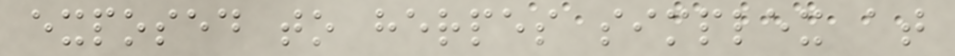exposed to herpes simplex at
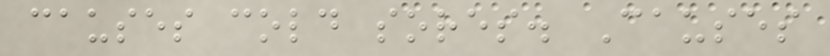causes cold sores. Causes
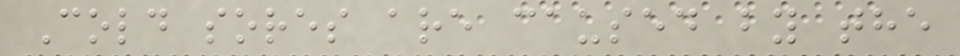Cold sores are caused by the
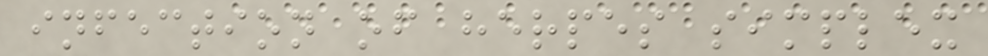infection of herpes simplex
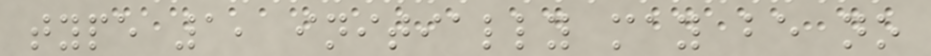type 1, initially may be no
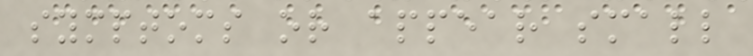symptoms or appear small
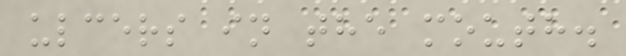ulcers in the mouth.
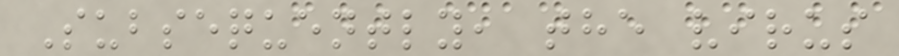Subsequently, the virus
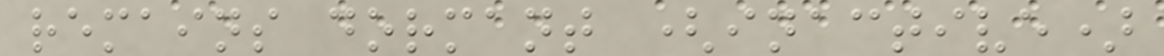remains dormant (inactive)
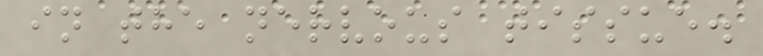in the nervous tissue.
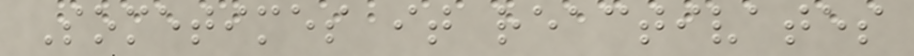Sometimes it reactivates
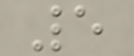5
